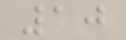10
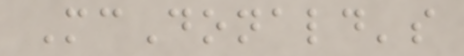McDonald's
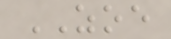ZOE
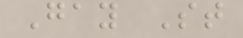Gay St
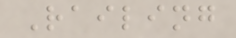Railing
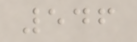546
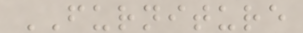FURNITURE
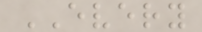EVERY
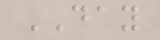DAY
